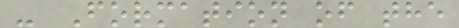- Formation of the
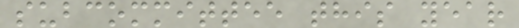subcommittee this year
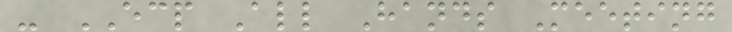- ECP All Hands Meeting
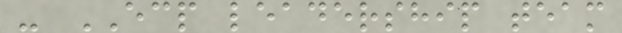- ECP leadership team
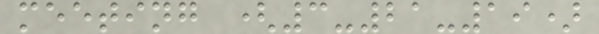meeting (3-21-19)
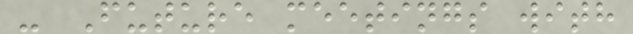- Future meetings with
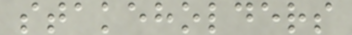stakeholders
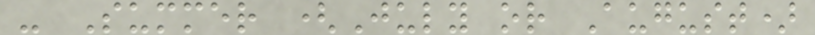- Summer (July or August)
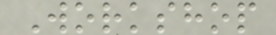Workshop
